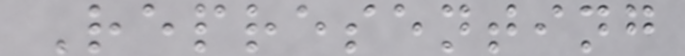Representing
